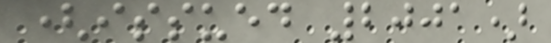(issued 2001)
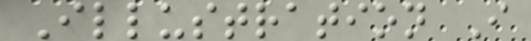Illustration I
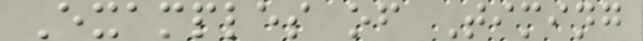Examples of Timing
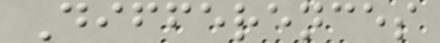Differences
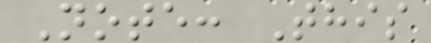Note: This
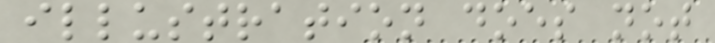illustration does not
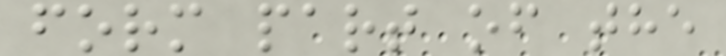form part of the
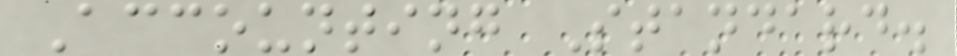Accounting Standard.
